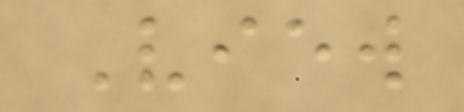View
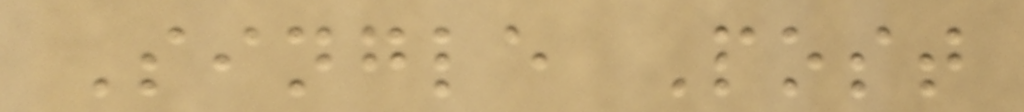Single Post
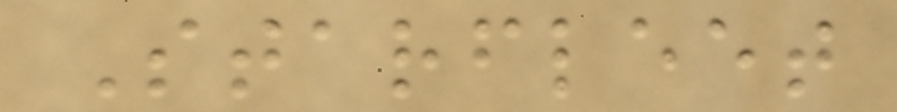Starfleet
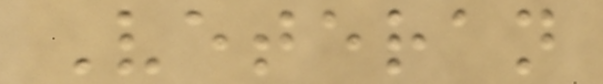Veteran
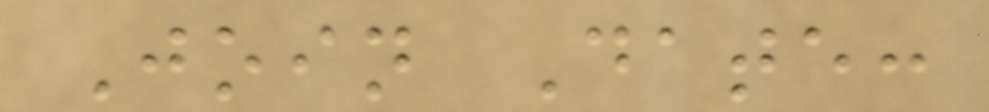Join Date:
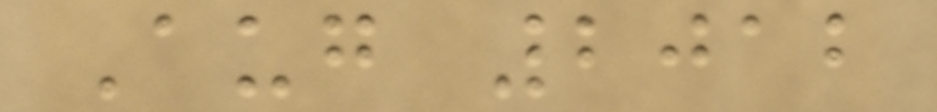Aug 2012
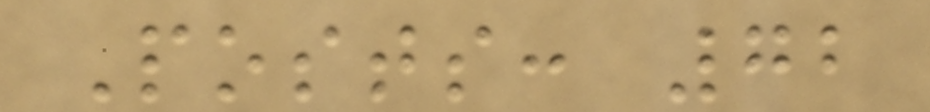Posts: 72
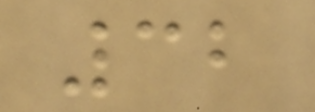32
